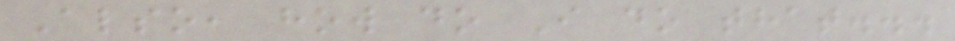Also, how do I do that...
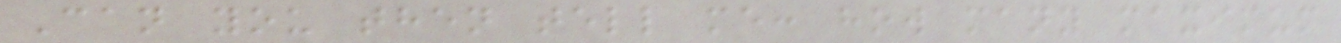Can you then tell me: how many maximum
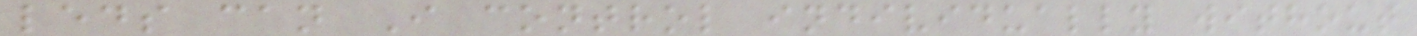leds can I control individually without
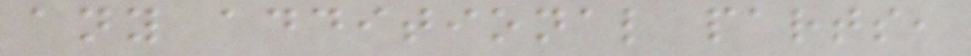any additional parts,
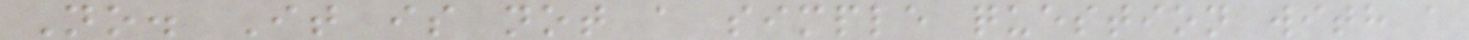No. It is not a simple question with a
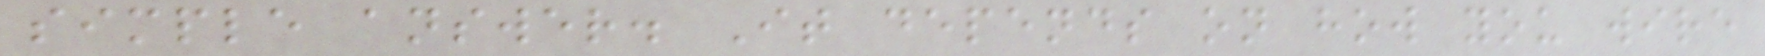simple answer. It depends on how you wire
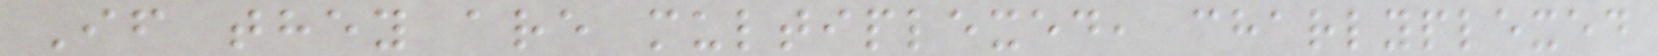If they are multiplexed, charlyplexed
